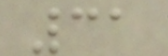31
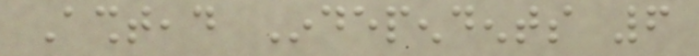Ashtead Independents 6
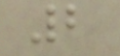2
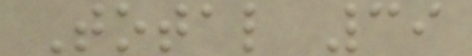Total 39
